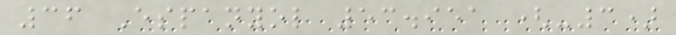36 Espanyol 53.951 (-3)
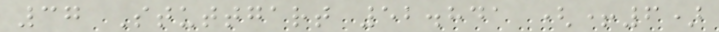37 Stuttgart 52.841 (+6)
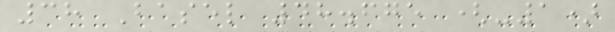38 Basel 48.675 (-1)
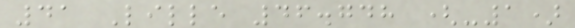41 Lille 46.748 (-1)
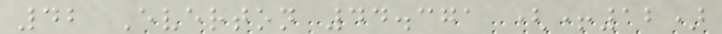42 Everton 44.371 (+12)
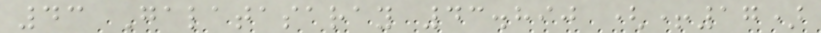43 Galatasaray 43.890 (+17)
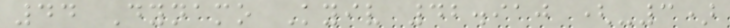44 Dynamo Kyiv 42.910 (-3)
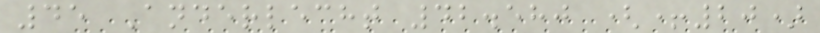45 Anderlecht 42.580 (+20)
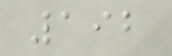192
